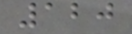120
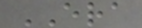ERA
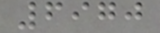6970
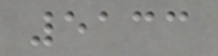5133
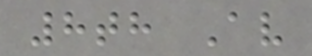8th Av
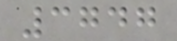3747
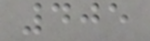405
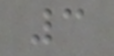3
